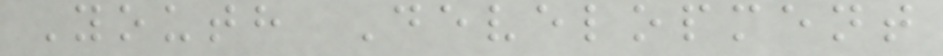Youth Development
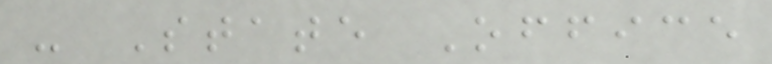- State Office
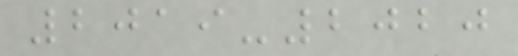2019-2020
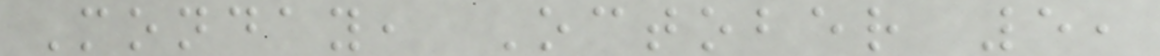Monday, October 5,
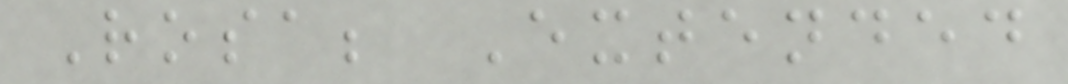Rosa; Extended
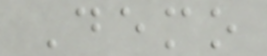Demo
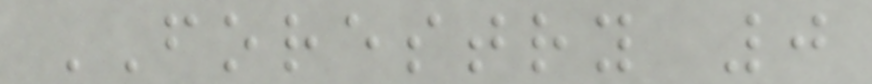FORESTRY 0
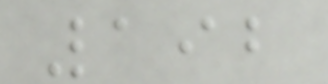192
